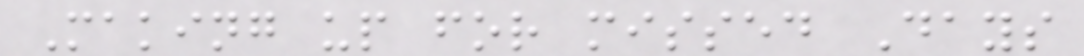Making up for missed Days
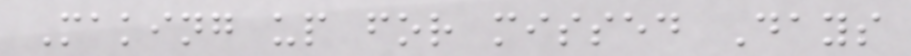Making up for missed Days
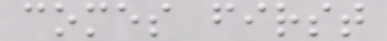comes first
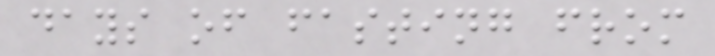days of fasting from
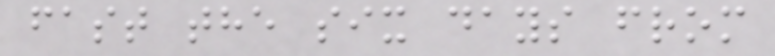fast the six days from
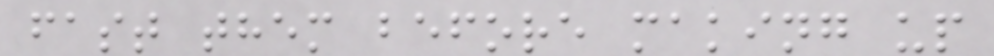fast them before making up
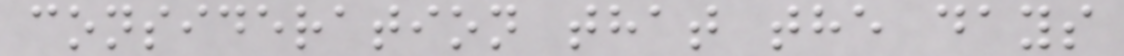consideration that the days
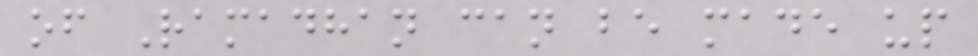of Ramadhan can be made up
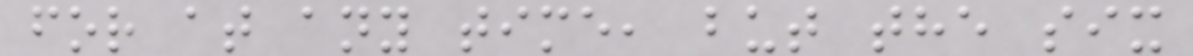for at any time, but the six
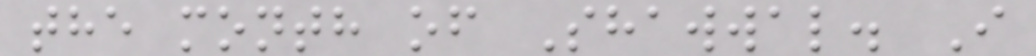the month of Shawwal. I
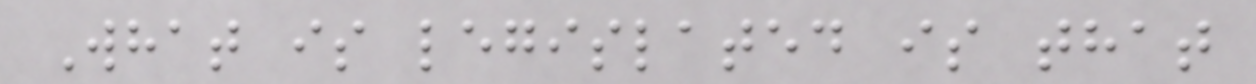What is legislated is that
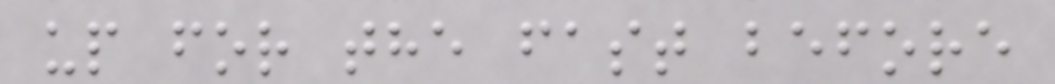up for the fast before
